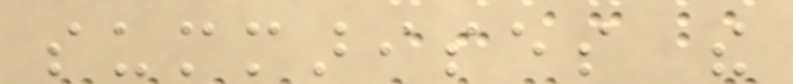summarises the
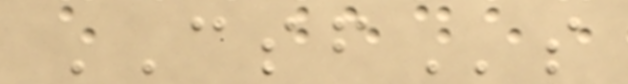CSFs
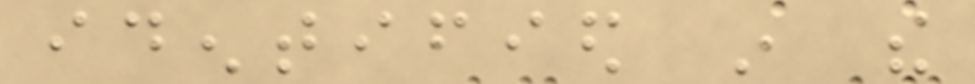identified in the
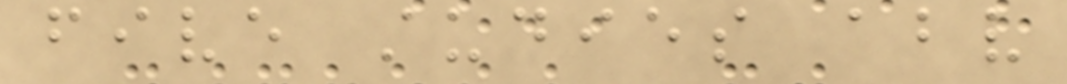five studies above
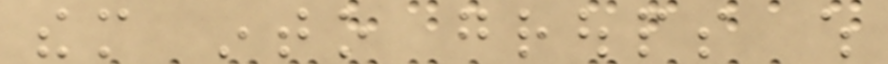them into groups which
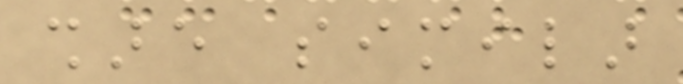share similar
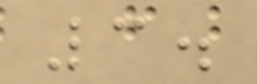3.
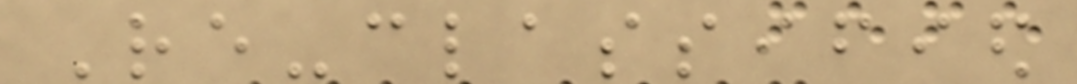Re-classified
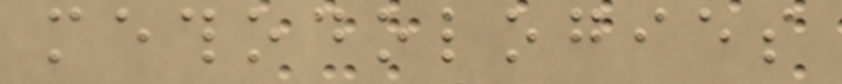methodologies
